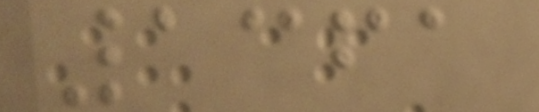1361
